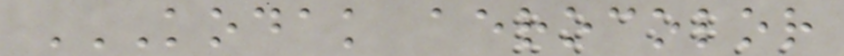KODAK AEROCOLOR
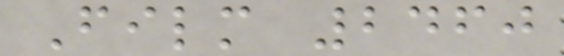Film 2460
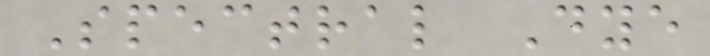Spectral Dye
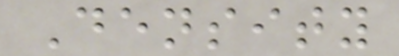Density
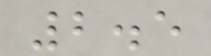2.5
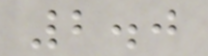2.0
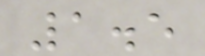1.5
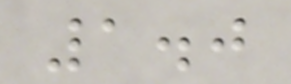1.0
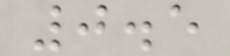0.5
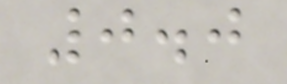0.0
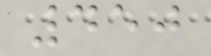450
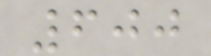600
